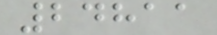24811
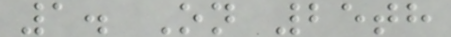1. On 25th
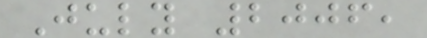July 2006,
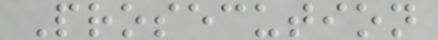Prosecution
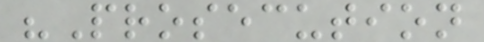"Prosecution
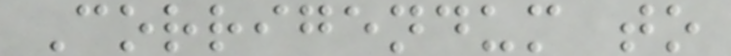Corrigendum to
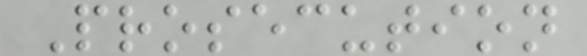Prosecution
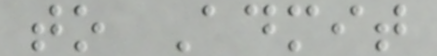to Admit
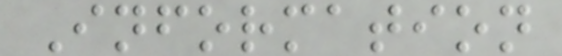Information
